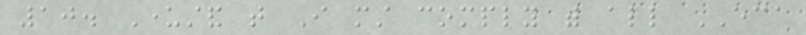10. Understand that I must comply with all ECA
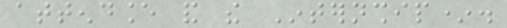attendance and the Internship*.
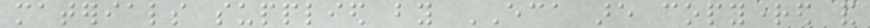materials supplied by ECA are copyrighted and
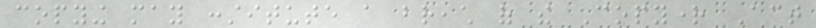copying may constitute a breach of the Copyright Act
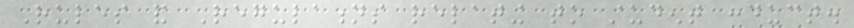Rules and Regulations relating to student conduct.
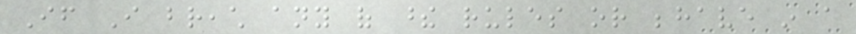If I breach any of these rules or behave in a
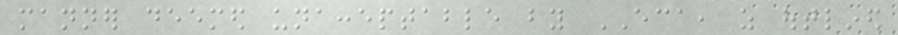manner deemed unacceptable by ECA, as outlined
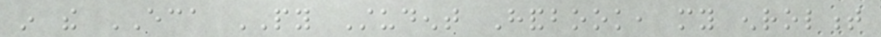in the ECA PY Student Handbook, my enrolment
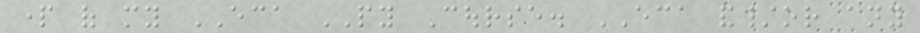part of my ECA PY Course. ECA and/or any
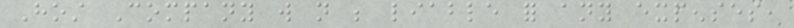Host Company will not be liable for any expenses,
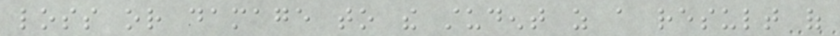loss or damage to the student as a result of
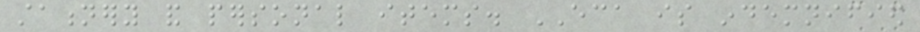stationery and personal items. ECA is indemnified
